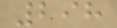298
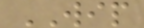WIP
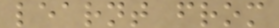learnt from
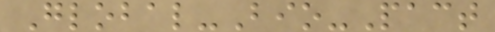Global-Bio-Pact
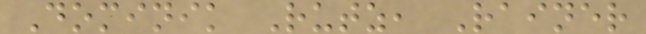Dominik Rutz, Rainer
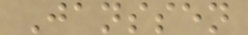Janssen
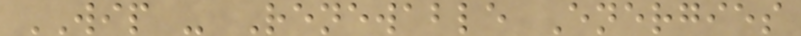WIP - Renewable Energies
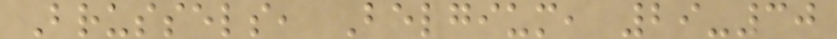Brussels, Belgium, 29-30
